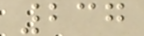237
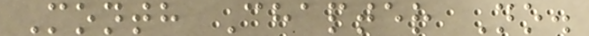Month Chapter No.
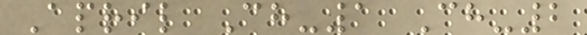April Ch-1 Ch-2
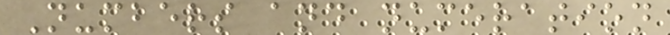Numbers and numeration
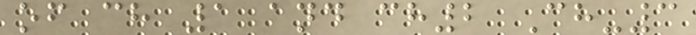of ch 1 and ch2 Ch-3
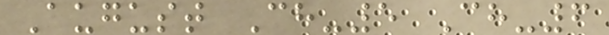August Ch-5 Ch-6
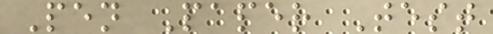Pen Paper Test
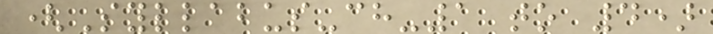(Syllabus-ch-1 to 4)
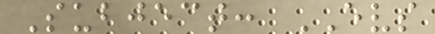Subject: EVS
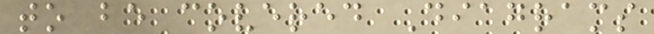to be covered Diagrams
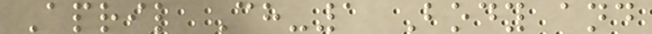April Ch-1 Body and
